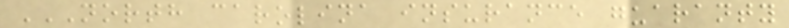NORTH CAROLINA INSURANCE GUARANTY
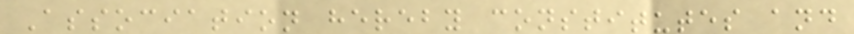Association hereby constitutes and
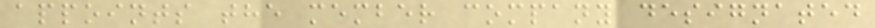appoints the member company designated
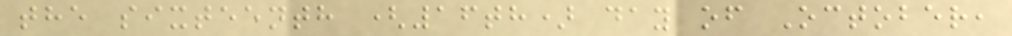the sixteenth (16th) day of October,
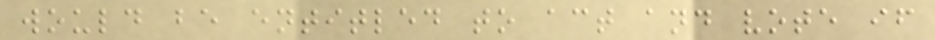would be entitled to act and vote if
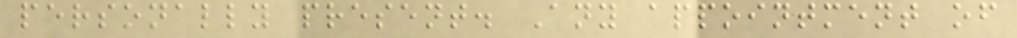personally present. Any appointment of
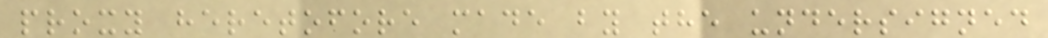proxy heretofore made by the undersigned
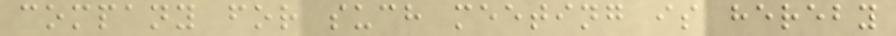company for such meeting is hereby
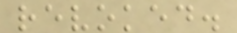revoked.
